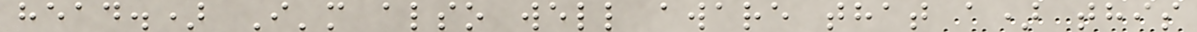head.) I'm also well aware that a) this
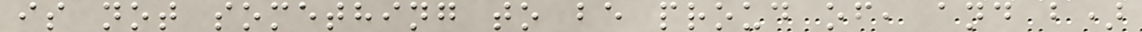is not something to be proud of, and b)
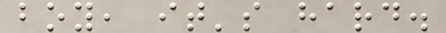boy, it's hard.
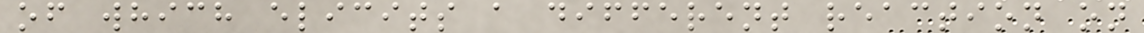of which elicits a different reaction on
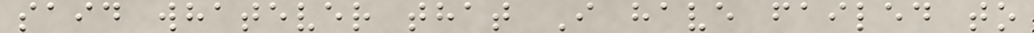said whatever that I have failed to
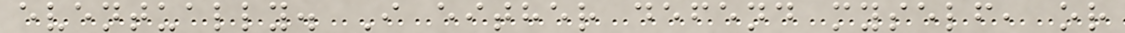eventually. I either defend myself, or
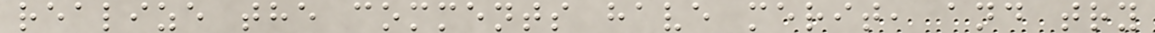realize the comments have merit, and try
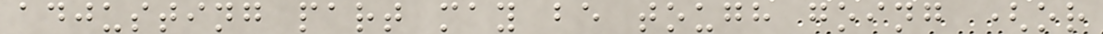adjusting part may be tough going (or
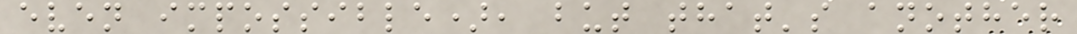even impossible), but that's another
